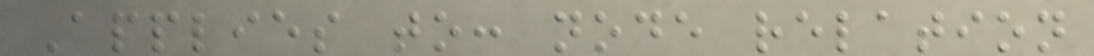Applies to: node relation
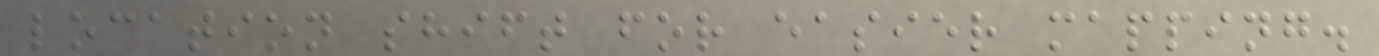location shift for easier mapping.
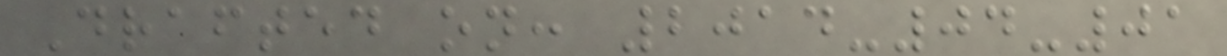Drafted on: 2014-04-01
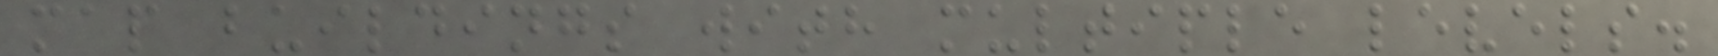map buildings with multiple levels.
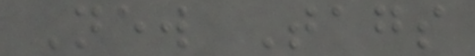New Tags
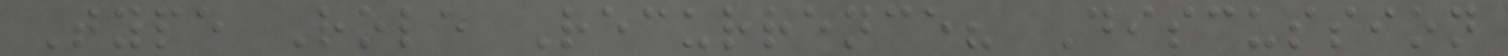Type Role Recurrence? Discussion
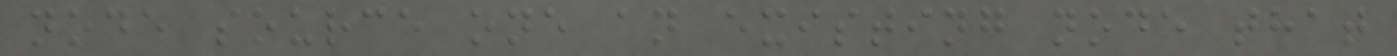node source one an existing node that
